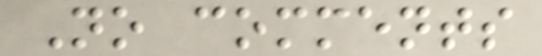No comments
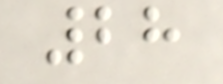28
